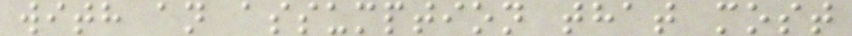with an assumption that most
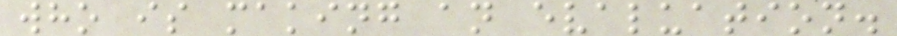who is making an evaluation.
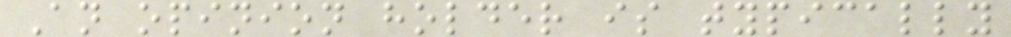An opinion holder is typically
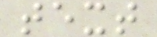text
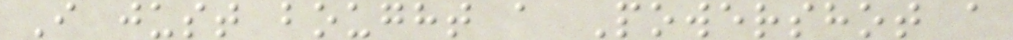I just bought a Powershot a
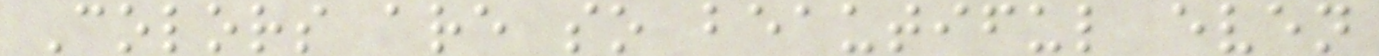Colors are so beautiful even
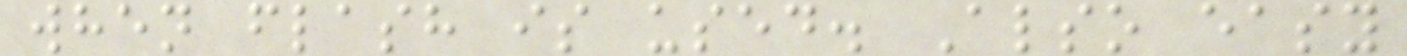when flash is used. Also easy
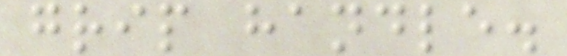grip handle.
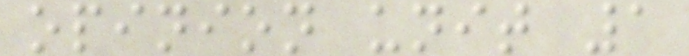opinion unit 1
